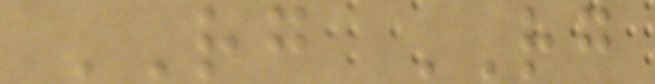RG RG
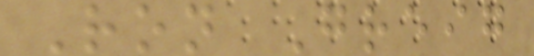Ron Greig
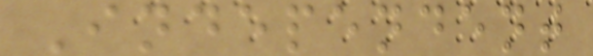Independent
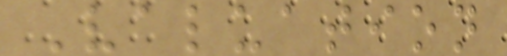Valuation
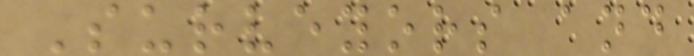Surveyors and
